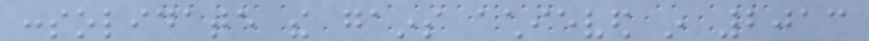consolidate the gains achieved in 2013
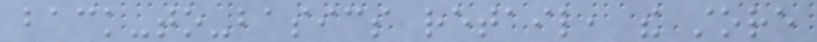back-to-basics retail, the store
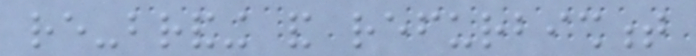re-branding and refurbishment
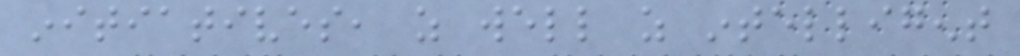initiatives, as well as intelligent
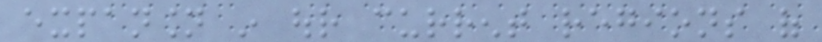expansion in our current regions of
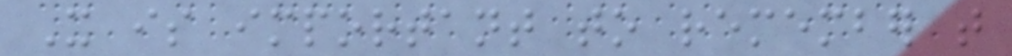It is important to remember that
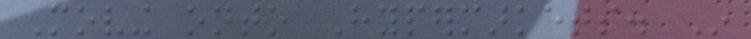Moving onto Hypermarkets. In
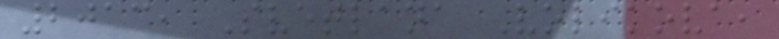2013, Svetlana Volikova,
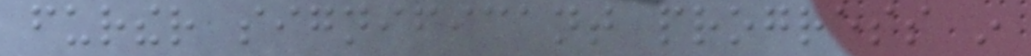further significant progress in
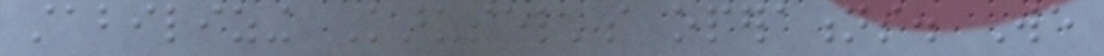stabilizing Karusel's operations. We
